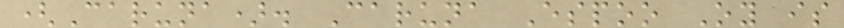(Caruna). Caruna Espoo Oy is
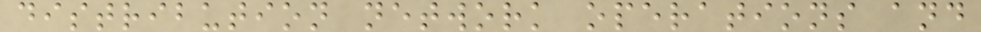distribution network operations and
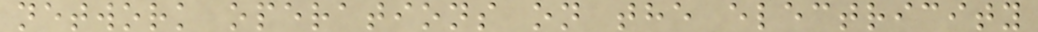network operations on the electricity
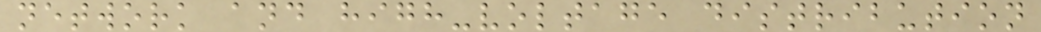network and high-voltage distribution
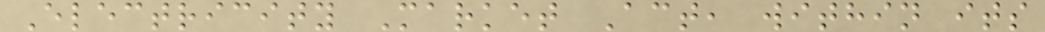Electricity Market Act, within its
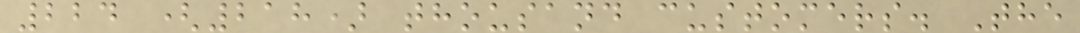224 (218) thousand customers. The
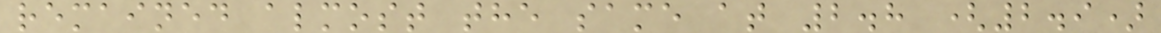remained almost the same at 2.8 (2.9)
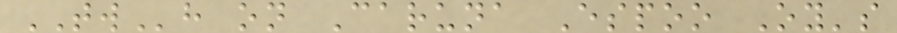TWh on Caruna Espoo Oy's
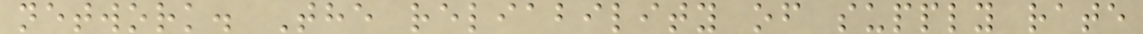network. The reliability of supply rate
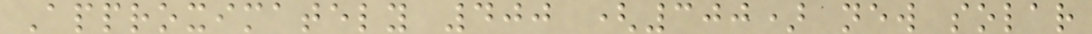Approximately 400 (300) new solar
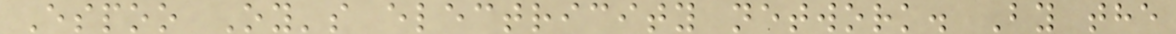Espoo Oy's electricity network. By the
